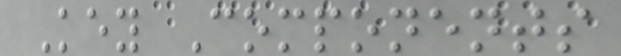Key Components
